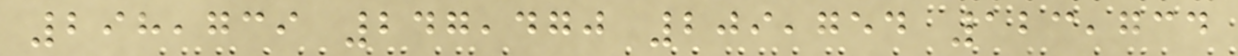298,739 247,470 209,754 123,734
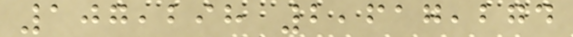107,298 2,617,274
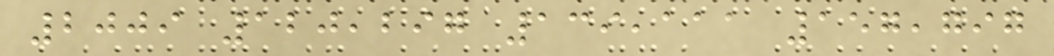2009 120,297 139,111 157,797
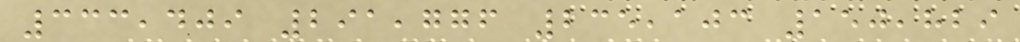333,409 291,776 235,103 150,829
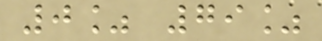0% 79%
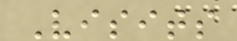Visits
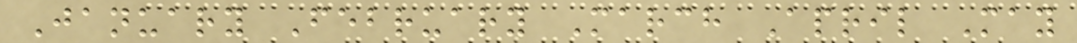January February March April May
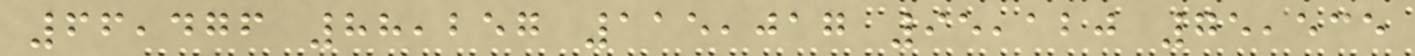66,476 88,257 115,017 95,120 75,535
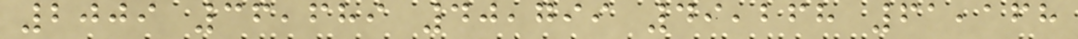2009 36,689 40,799 49,268 61,168
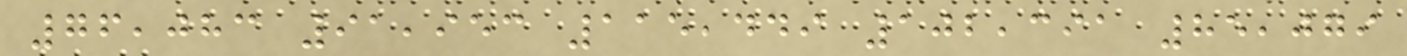76,083 91,953 115,449 102,391 85,079
